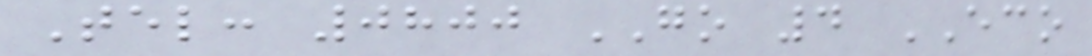Tel: 0800 GO 4 ECO
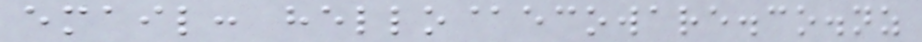email: hello@ecoware.co.nz
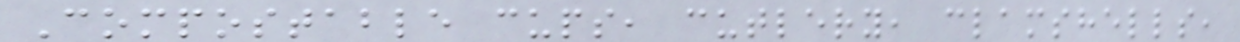Compostable cups, cutlery, clamshells,
